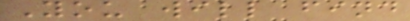You will find
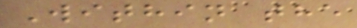Within the
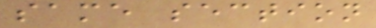same section
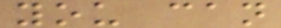you can
